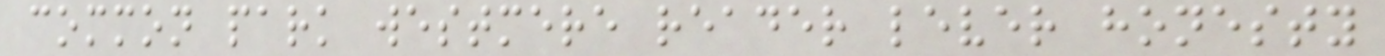common park westmere reader lever honesty
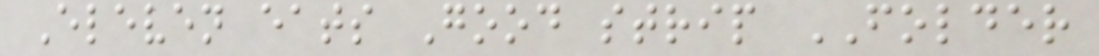Eleven eats Good strip FOLDER
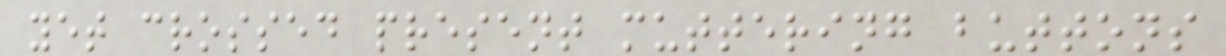yet crossed present muttering buttons
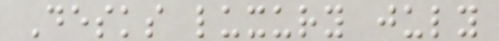Desks luxury july
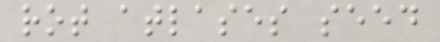rot atlases seed
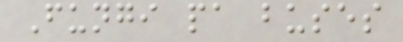Fungi pa buses
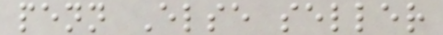penn Else seller
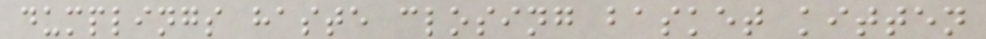dumplings haste closing basket kitten
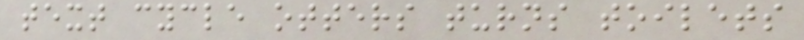text cycle otters turns toilets
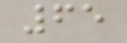65
